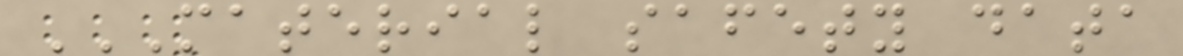MATERIAL SAFETY DATA
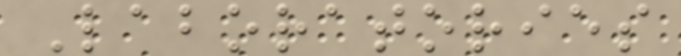Laboratories
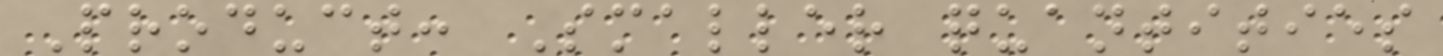Product: Smaller quantities
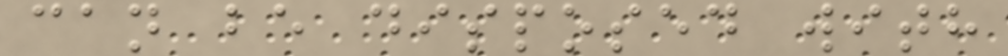can be disposed with
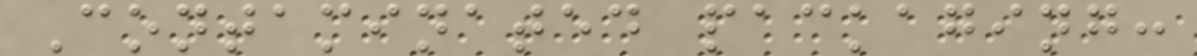Contaminated packaging:
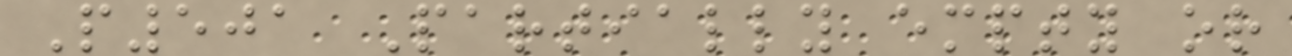P501 Partially empty or
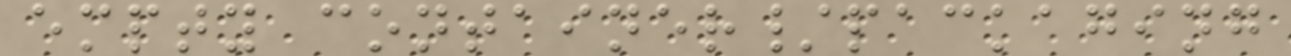empty container/packaging
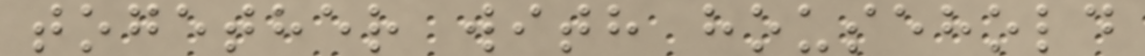together with household
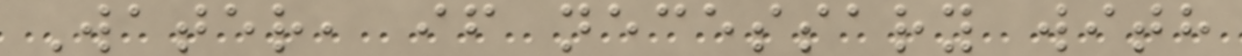Water, if necessary with
